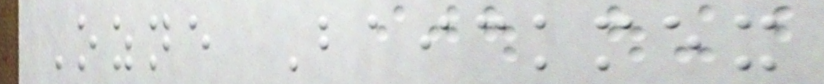Ozne Baickmex
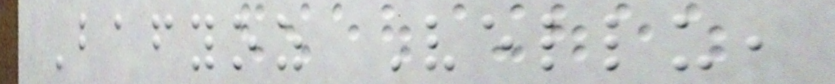Bafyoz Vellu,
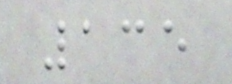135
